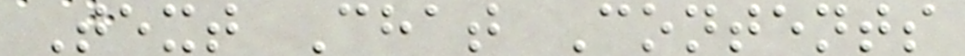Text Chat Contents
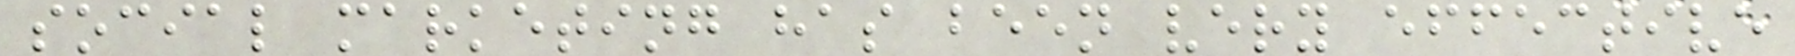social marketing has been very effective
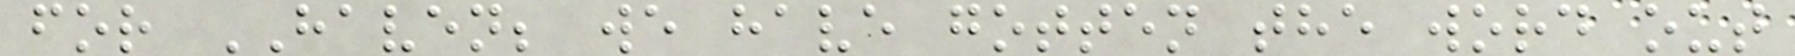for HAVEN; we have gotten the word out
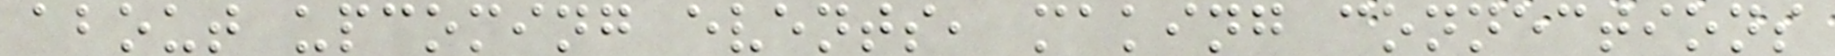about upcoming events, making connections
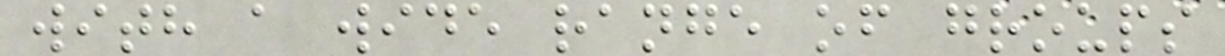with a wide range of groups
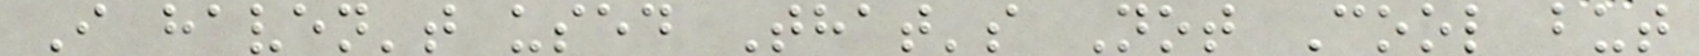I haven't used That's Not Cool but
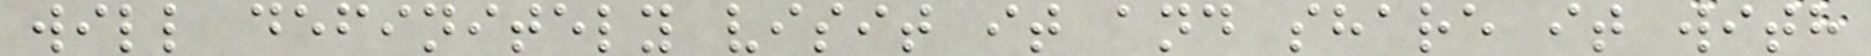will definitely visit it and share it with
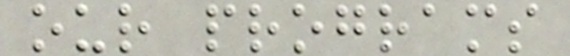our programs
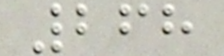268
